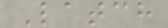Latch
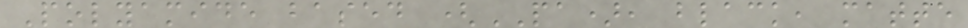Polyamide based (PA), black, matte
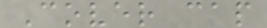Cover cap
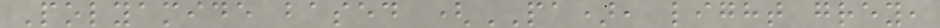Polyamide based (PA), light grey,
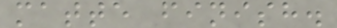matte finish.
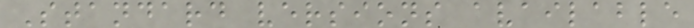Standard versions available
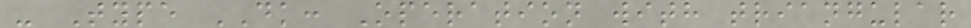- Type DK: Operation with triangular
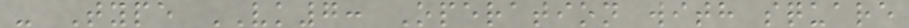- Type VK7: Operation with square
